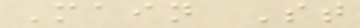Main St
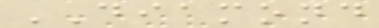DIAMOND
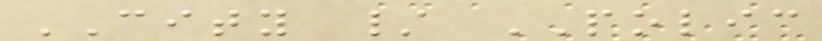CITY / POLIC
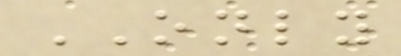ONLY
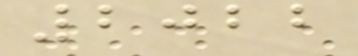2022
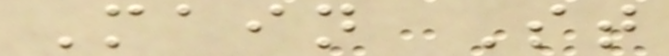Main St
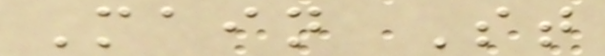Main St
